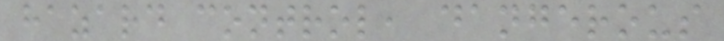hazard control, dangerous
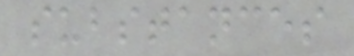substances
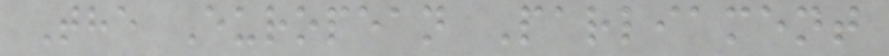The European Parliament
